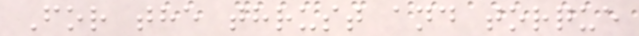For the thrust and torque
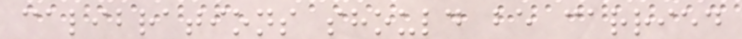calibrations should be carried
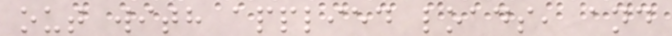out with applied loads, and
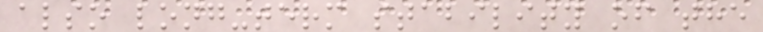also long-term stability of the
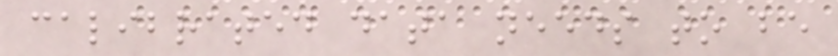calibrated data needs to be
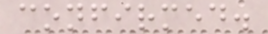confirmed.
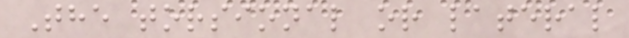The torsional or lateral
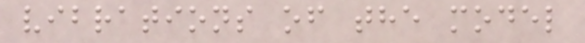vibrations of the model
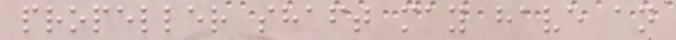propeller shaft may have an
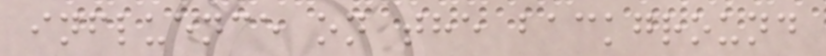influence on the background
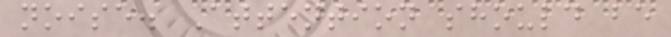noise. Attention should be
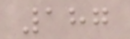187
